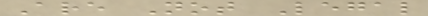Are Not Legal
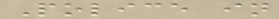Police in
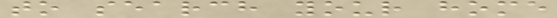to search your home
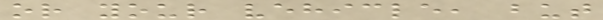or your vehicle, but
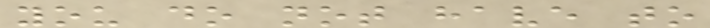you do not have to
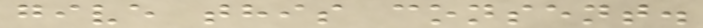give this consent.
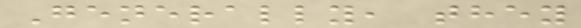Generally, they
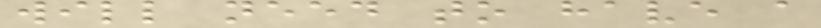will need to have a
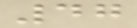47
